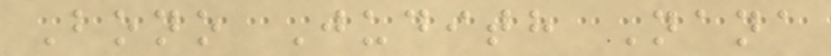Bono Judith Nana
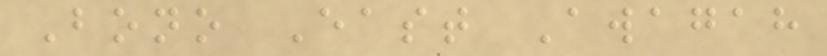Bono East Awagah
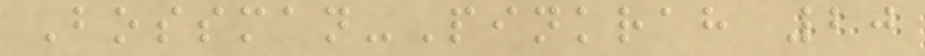Bossman-Pinkrah 20
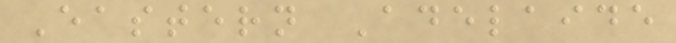Eastern Adelaide
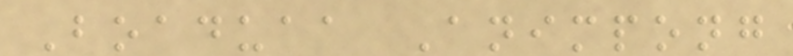Boaduaa Animpong
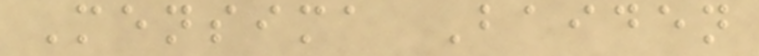Mensima Baiden
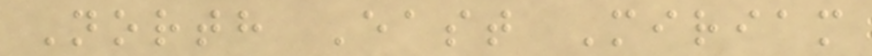North East Miriam
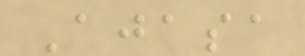Ajasa
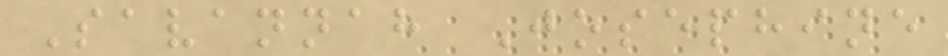Savannah Josephine
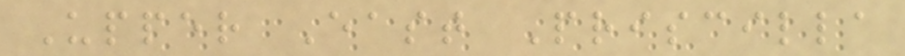Upper East Priscilla
